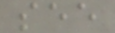see
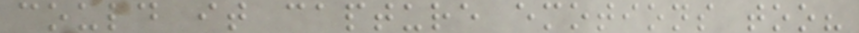could it capture emotions too?
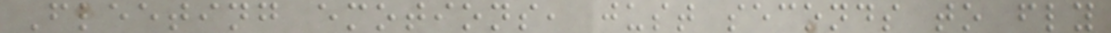Fleeting emotions, just seconds to fly
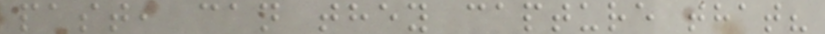past, can they capture that?
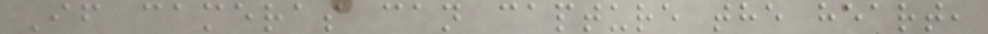If cameras can capture the heart,
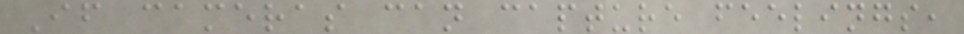If cameras can capture feelings,
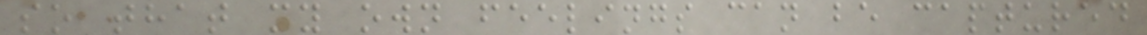so that my own feelings can be captured
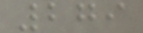279
